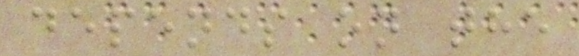depends on the
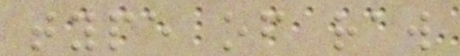type of raw
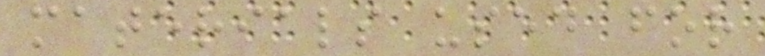materials used for
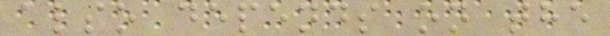also depends on the
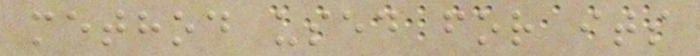method used for its
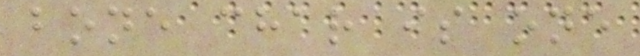bone char is one
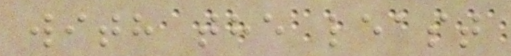with the least
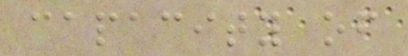capacity of
